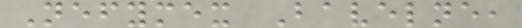Nefymex Bavelne,
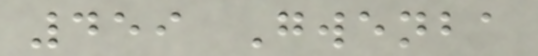459 Gwenba
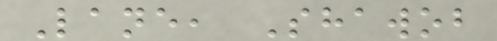Lane, Shawob
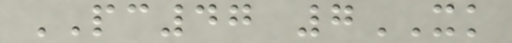PC47 7XK
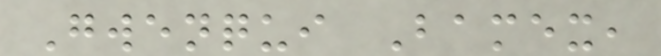Gwenqui Bamex,
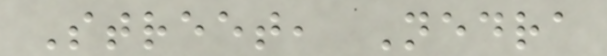Street, Nedra
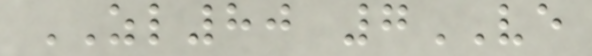ZL80 7VE
